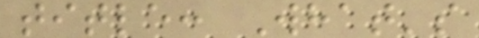title: What's
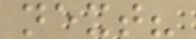next?
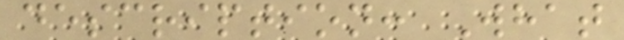description: What
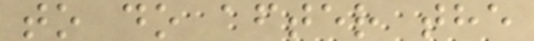to do after the
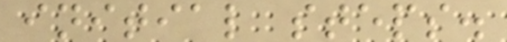initial steps.
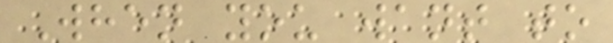When you want to
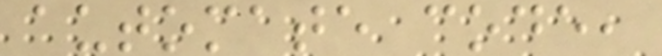automate code,
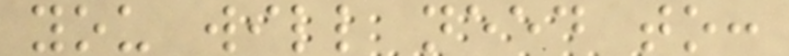you will need to:
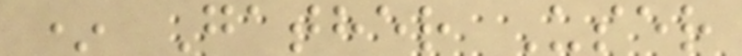* Gather User
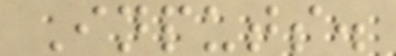Inputs.
